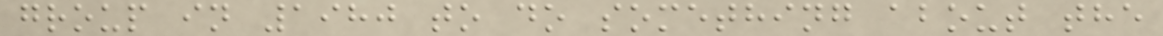group in 1980 to do something about the
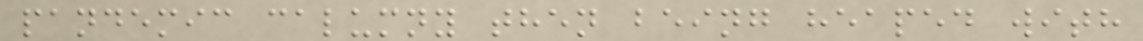pandemic calumny then being heaped with
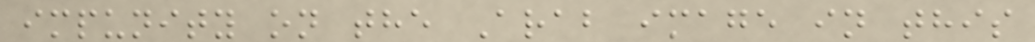impunity on the Arab image in this
